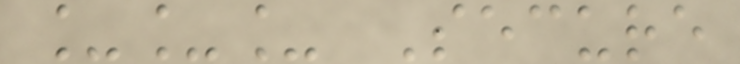___ Secure
